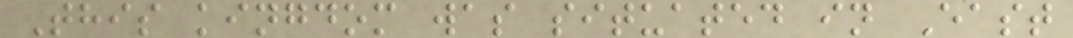This kingdom was situated in East
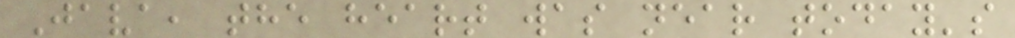Java, the heart was near today's
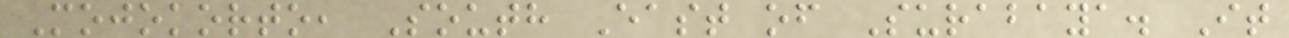Mojokorto, South East of Surabaya. It
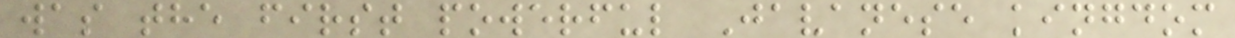was the first powerful Javanese kingdom
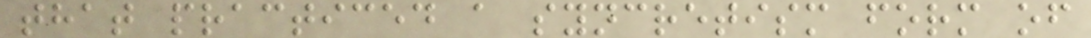that practiced a syncretism form of
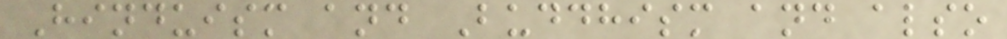Hinduism and Buddhism and also
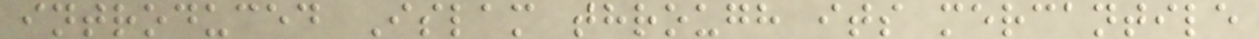introduced Islam through its mercantile
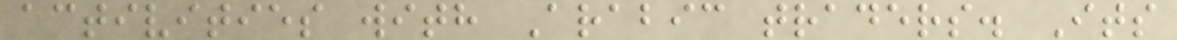activities with Arabic traders. Its
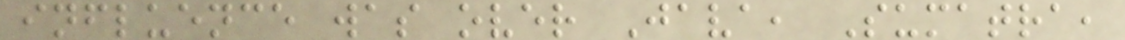influence was over Java, Sumatra,
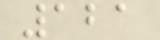121
